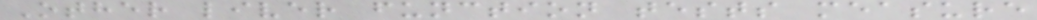Other liver function tests measure
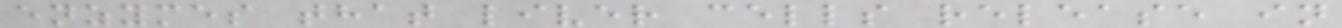enzymes that liver cells release in
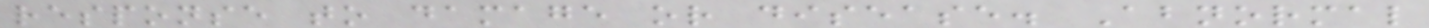response to damage or disease. Abnormal
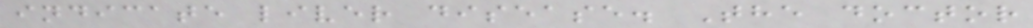indicate liver disease. The doctor
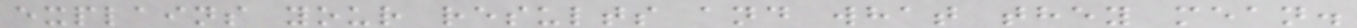explains your results and what they mean.
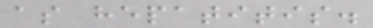as hepatitis.
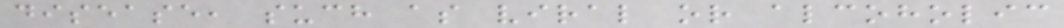disease, such as viral or alcoholic
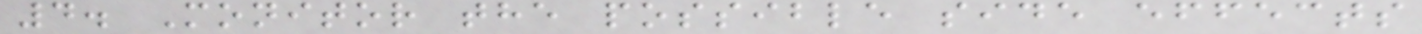4. Monitor the possible side effects
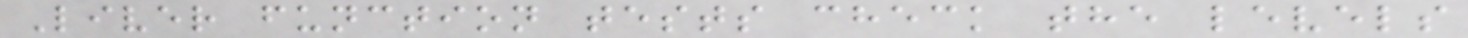Liver function tests check the levels
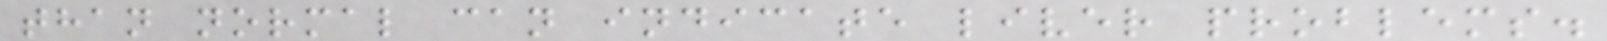than normal can indicate liver problems.
